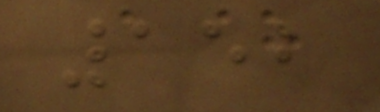152
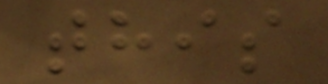this
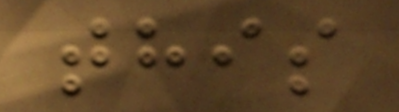this
